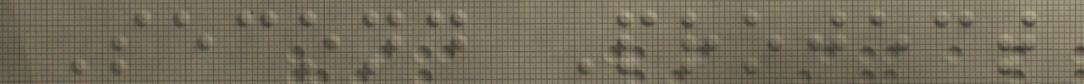Second Project
